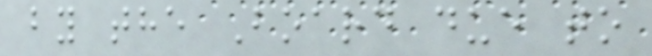by the Board due to
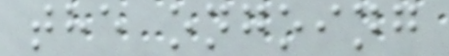the ongoing
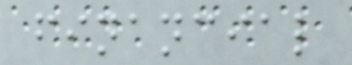financial
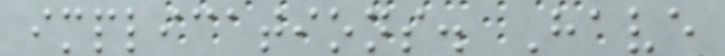implications. Have
